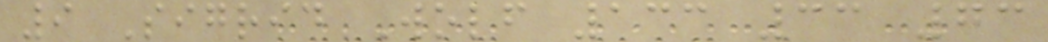9 Sigrid Wolf 133 33 73
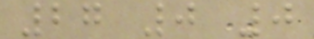27 0 0
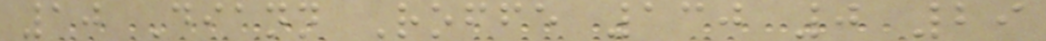10 Diann Roffe 130 0 29
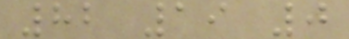82 19 0
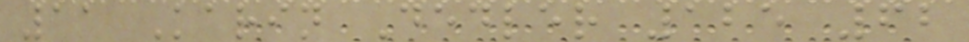11 Karin Dedler 125 62
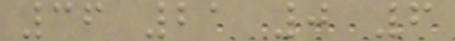36 21 0 6
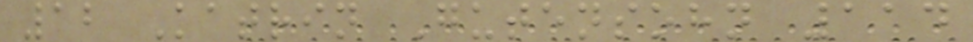12 Katrin Gutensohn 114
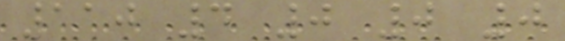110 4 0 0 0
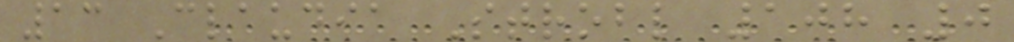13 Claudia Strobl 108 0
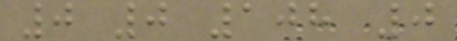0 0 108 0
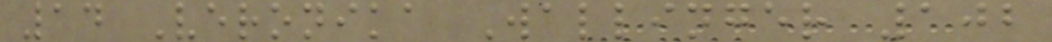14 Veronika Wallinger 102
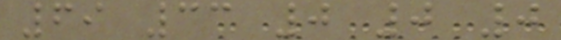69 33 0 0 0
